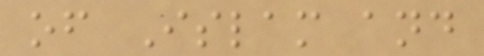of Islam and
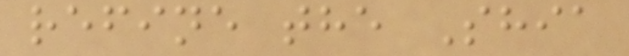refine the Shia
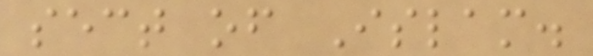sect of Islam.
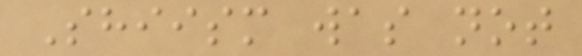Shiism was not
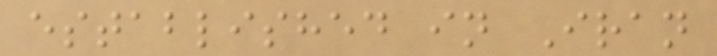established in Iran
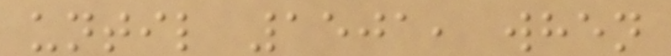until 1501, when
